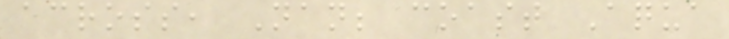across, Nan; coast Aqua
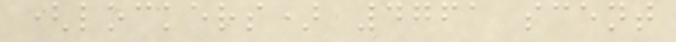(lockers) 4761 scent
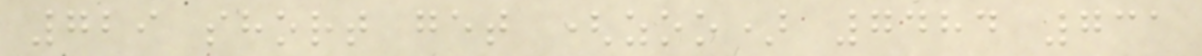729 short get (zoo) 7484 731
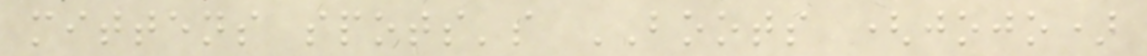mittens spots's BOOTS (jojo)
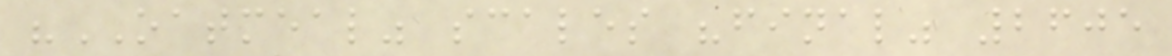"OATMEAL" scales "final" 2605
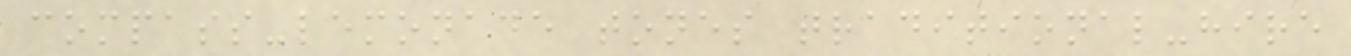compass-lemonade tones traditional-hire
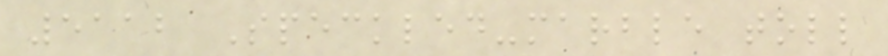5112 Speckled-marble toll
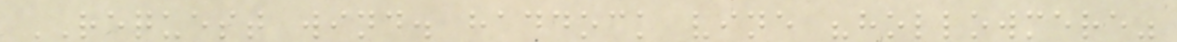REQUEST wind. haddock vine "hollowmere"
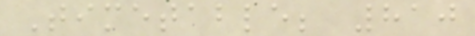Timetable; 810
